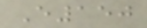E150
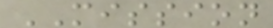MISSION
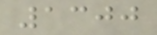1300
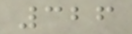326
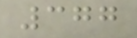377
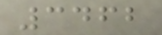3462
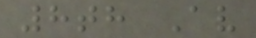8th Av
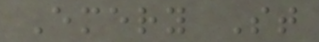Emery St
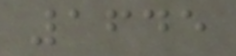1645
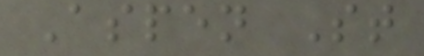Aspen St
